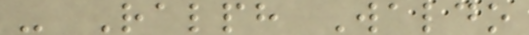- Ralph Waldo
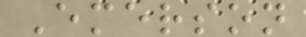Emerson
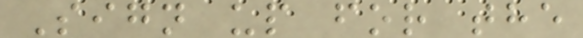Sign up for the
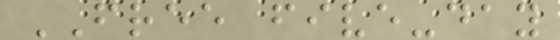FREE five-day
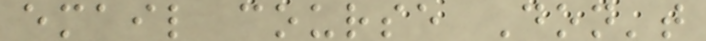email course Don't
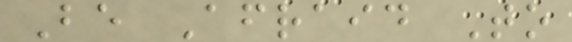Be Afraid To
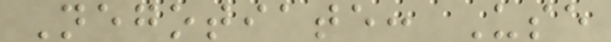Negotiate: Use
